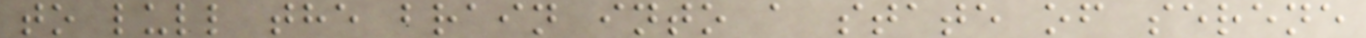to lull the brain into a state of serene
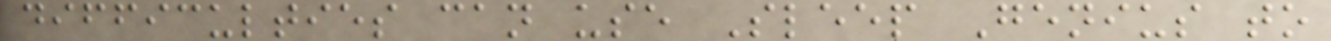difficulties can use Sleep Genius to
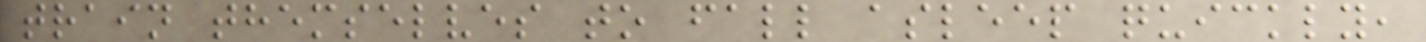train themselves to fall asleep quickly,
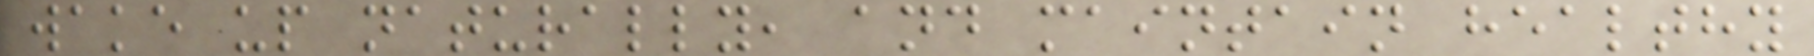wake up naturally, and maintain healthy
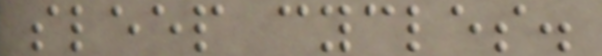sleep cycles.
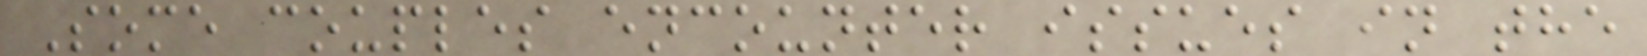Some couples encounter issues in the
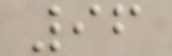96
